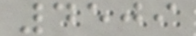4509
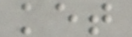ket
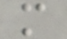m
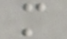m
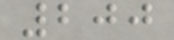200
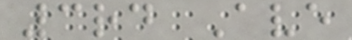3rd Ave
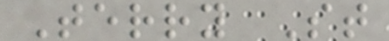Terry St
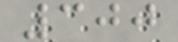300
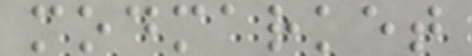modmarket
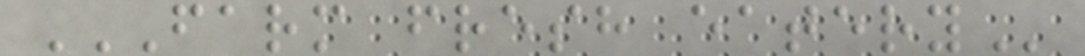FARM FRESH EATERY
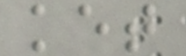ket
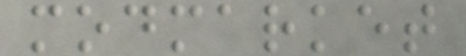modmarket
